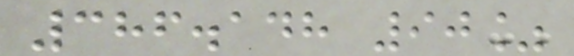386.148 90%
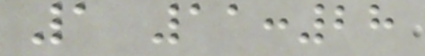1 11:28
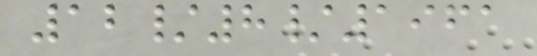12/8/1961
